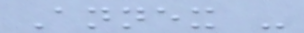Annex -
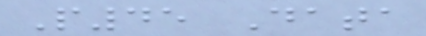P45 Data
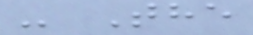- The
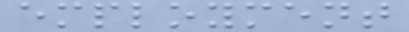employment
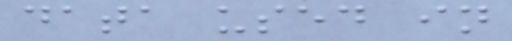data used in
